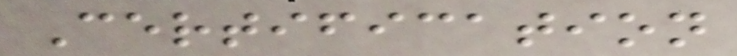Certification
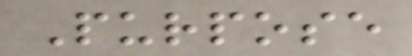Purpose
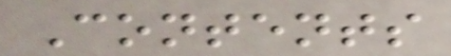Contents
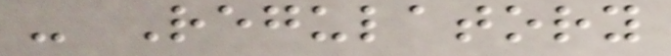- Regulatory
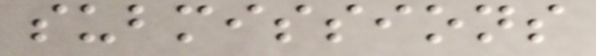submissions
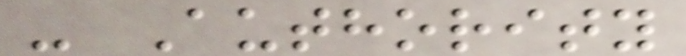- Authority
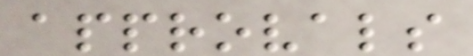approvals
